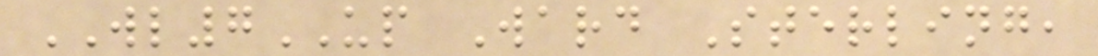WL7UP Ward Sterling,
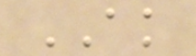AK
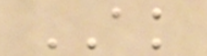AK
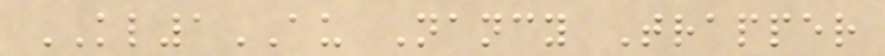KL1AU Nancy Trapper
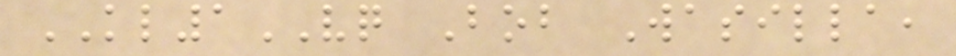KL1VQ Bob Wasilla,
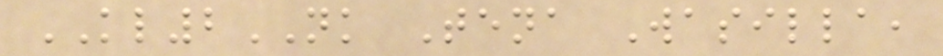KL2NK Tena Wasilla,
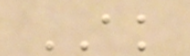AK
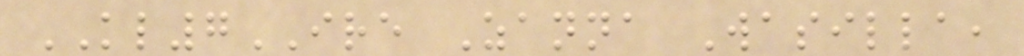KL7IRE Zanna Wasilla,
